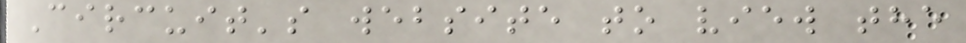Circuit's website to view the
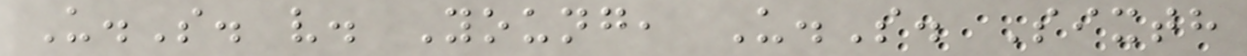U.S. v. Young, U.S. Sixth
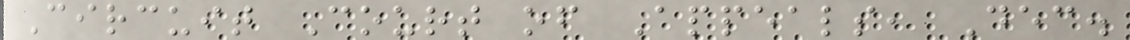Circuit Court of Appeals, Dec.
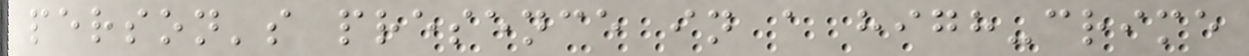person's presence in a high-crime
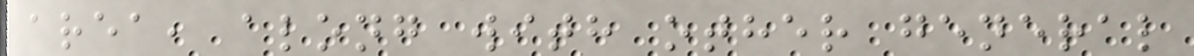area, along with other general
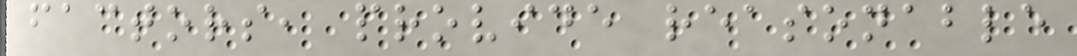factors, provide reasonable
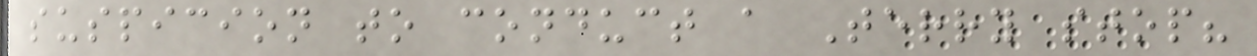suspicion to conduct a Terry stop?
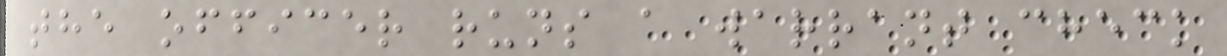the officer runs a warrant check
